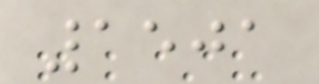1501
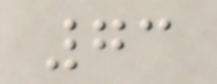73
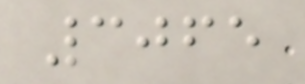3065
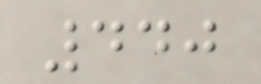440
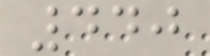440
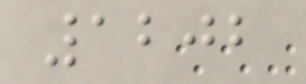1202
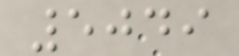5049
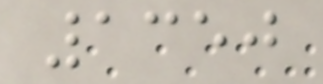1350
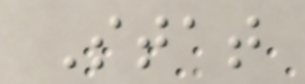Stat
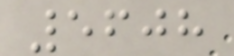5608
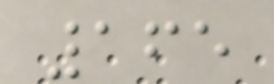165
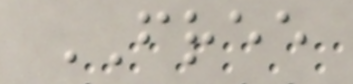FREE
